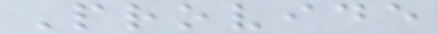Provide
